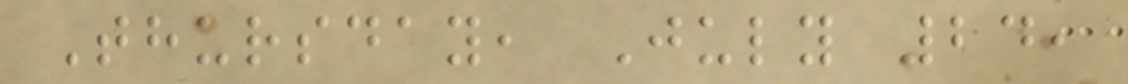Thursday, July 24,
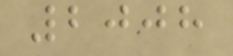2008
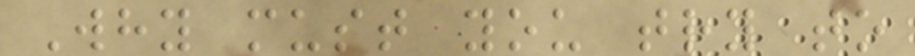Why must you try to
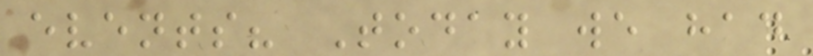events? Today we had
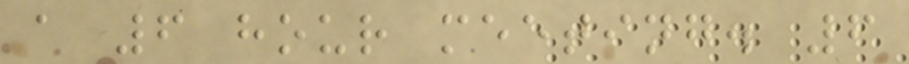a 6 hour meeting. 6
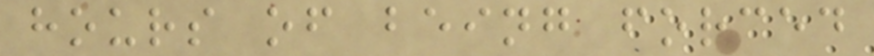hours of being forced
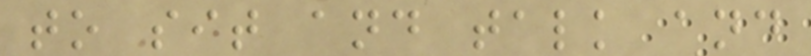to sit and talk and
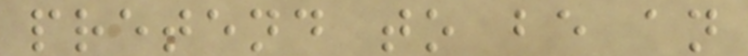pretend to be an
